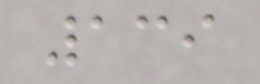139
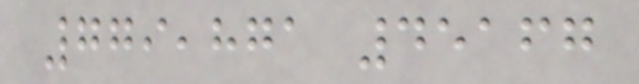779,871 45167
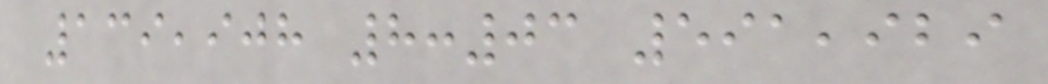139,908 8:03 591,929
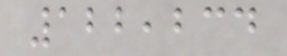122,234
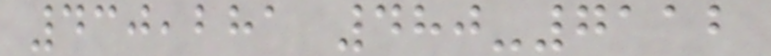430,281 480-7112
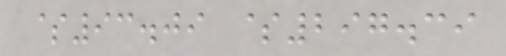$93.09 $297.39
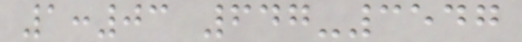1:03 647-3547
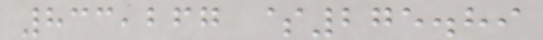833,267 $275.89
